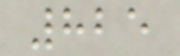825
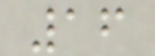16
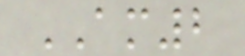AM2
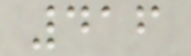416
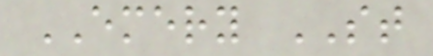EMERY ST
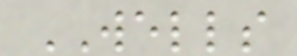WELLS
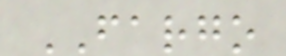FARGO
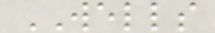WELLS
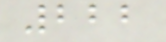222
